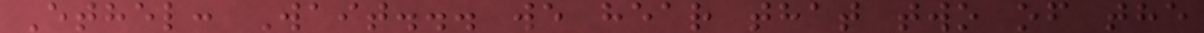Ethel: Wait... we hear that two of the
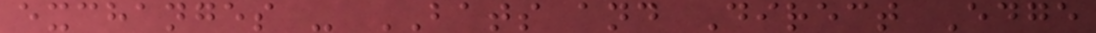exchanges - BATS and Direct Edge
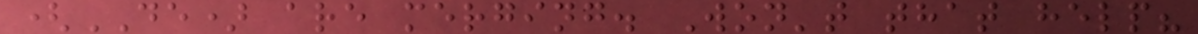(DE) are merging. Won't that help?
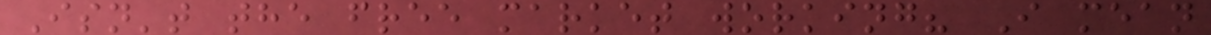Isn't the free market working? I mean
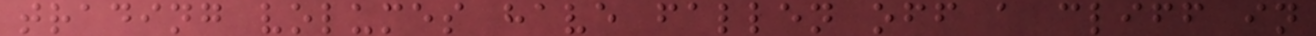trading volumes have fallen off a cliff in
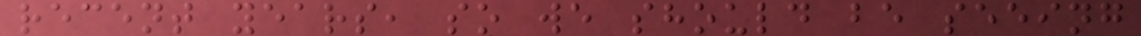recent years, so we should be seeing
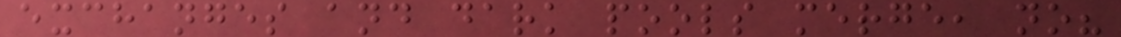exchanges and dark pools merge, no?
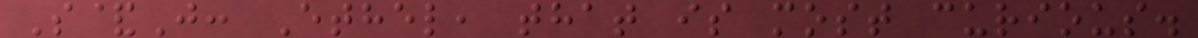S&J: Ethel, that is most curious.
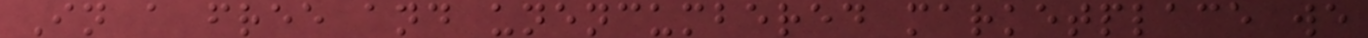In a free and unencumbered marketplace we
